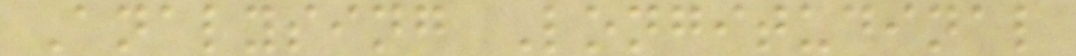Analysing Longitudinal
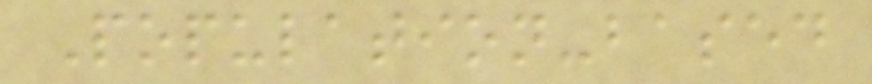Population-based
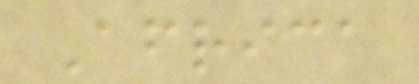Africa
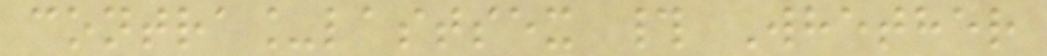contra_lastsex # Whether
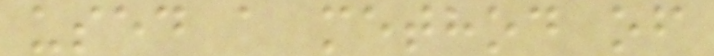used a method of
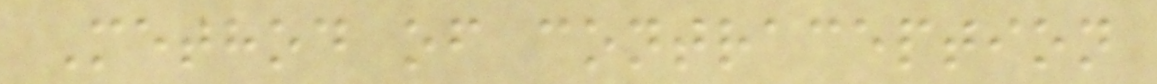Method of contraception
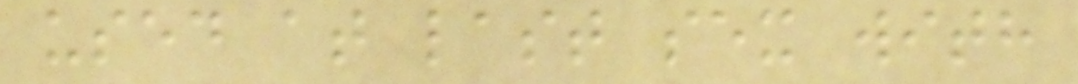used at last sex with
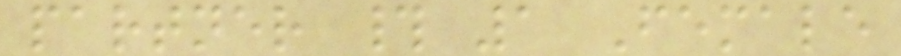partner # 1 Female
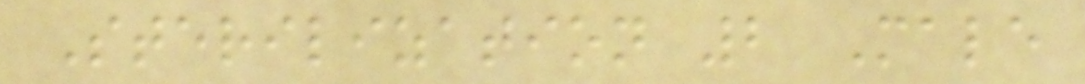Sterilization 2 Male
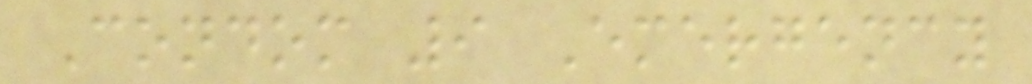Condom 9 Emergency
